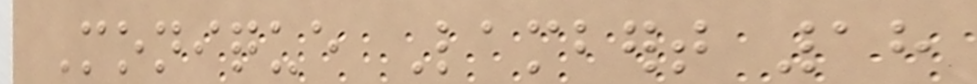Monique Lambert 18
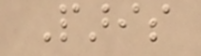Paris
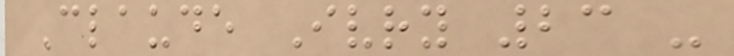Claude Ivry 23 -
